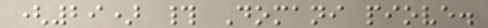(29) # Domani piove.
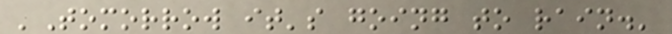'Tomorrow it's going to rain.'
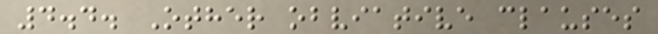4.4. Other obviative clauses
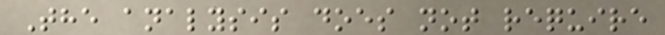The analysis does not require
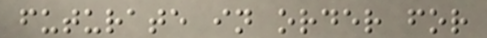futurate in order for
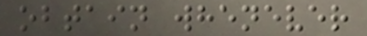obtain whenever
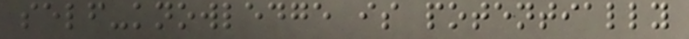self-knowledge is potentially
